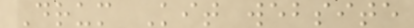Drum Kit website
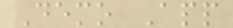Demo App
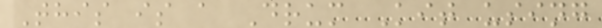This is a Drum Kit using
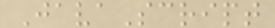JavaScript
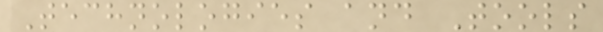Technologies and Tools
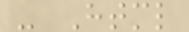- Html
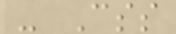- Css
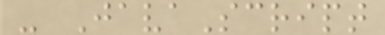- JavaScript
